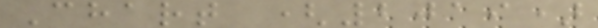Chart (2019)
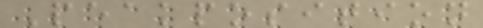Peakposition
